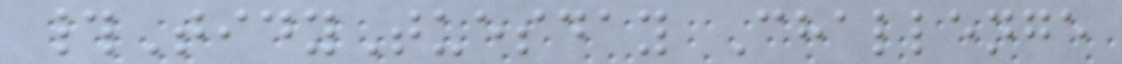#TidyTuesday Challenge
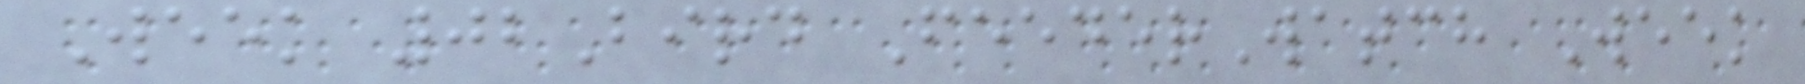Week 02Bird FeederWatch Week
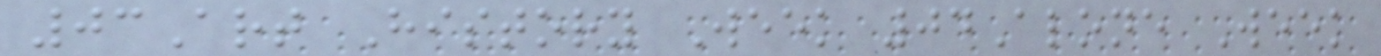03Art History Week 04Alone Week
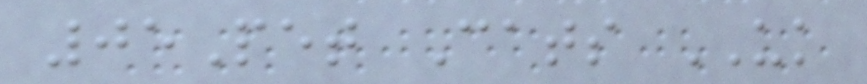05Pet Cats UK
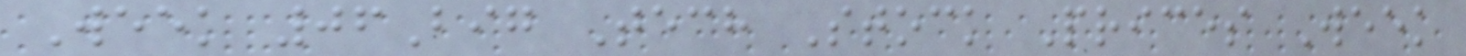Week 06Big Tech Stock Prices Week
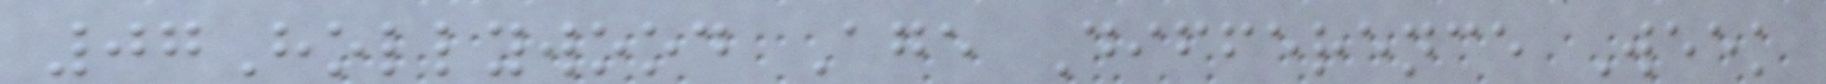07Hollywood Age Difference Week
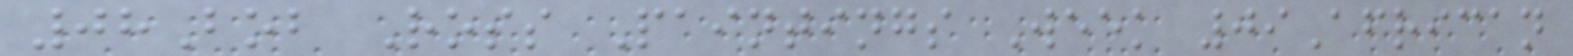08Bob Ross Paintings Week 09African
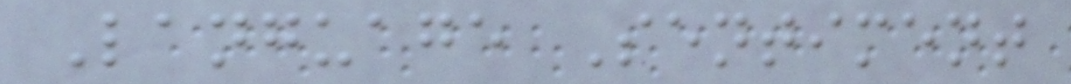Language Sentiment
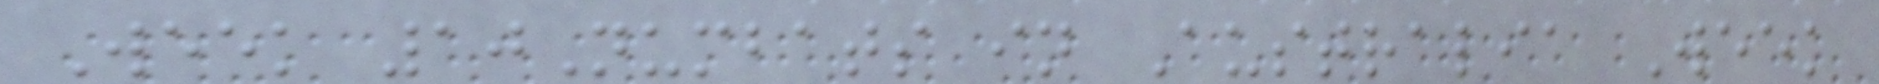Week 10Numbats in Australia Week
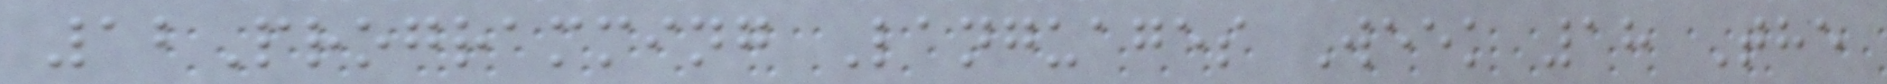12Programming Languages Week 18 The
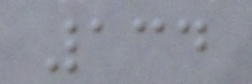134
